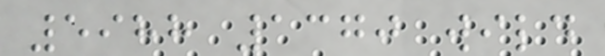5988 1370 wild
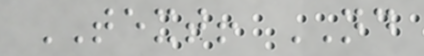TEXT! ND
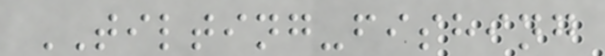TILTING-fishing
